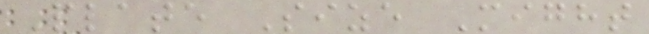Plate Size Might
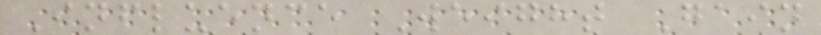Influence Weight Gain
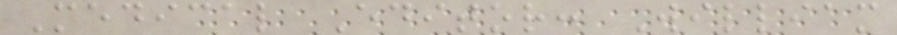Medical Editor: William
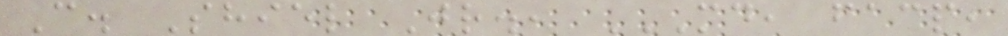C. Shiel Jr., MD, FACP,
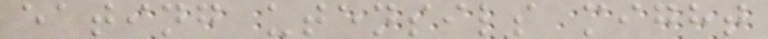eating utensils might
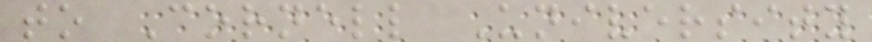to Cornell University
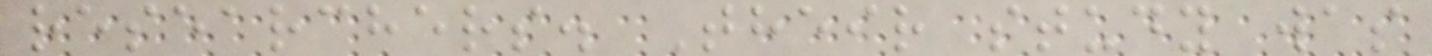researchers. Their study was
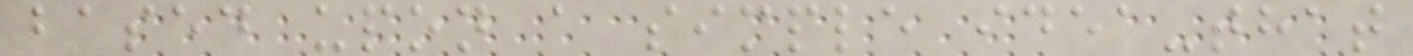based upon a simple idea-that
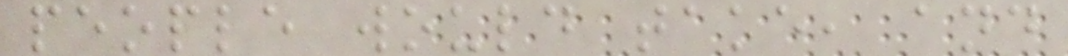people would take, and
